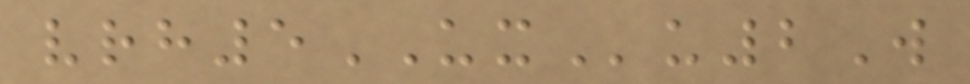vrh5UXu2W
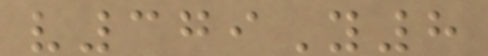v379Y8
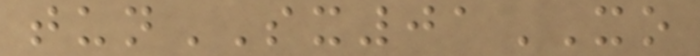tunSX01XO
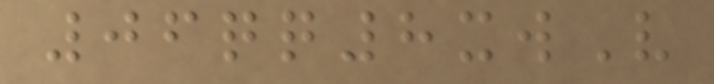06qq8xwV
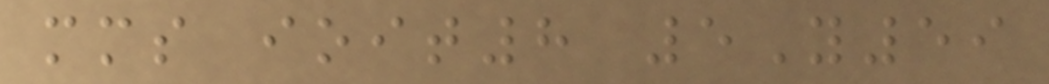mms ioit8 5Y59
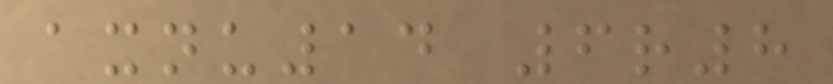axnu14 6r8
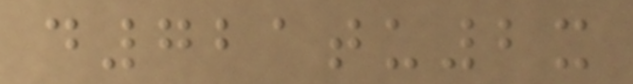d721tu2x
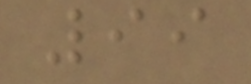99
